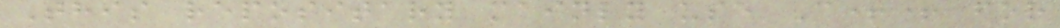This repositary mainly use C++ for
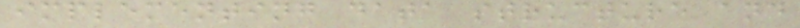implementing data structure and
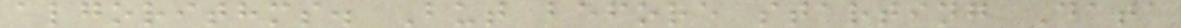algorithms. But before starting Data
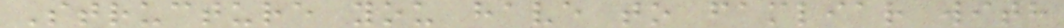Structure you have to famliar with
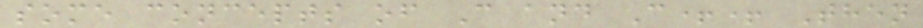some concepts of C and C++ Then
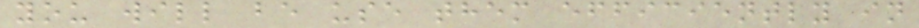you will be use them efficiently in
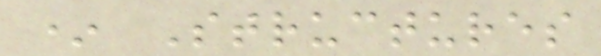* Structures
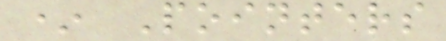* Pointers
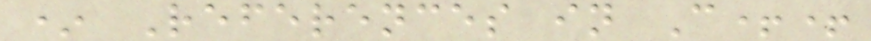* References in C++
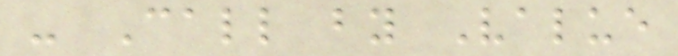- Call by Value
